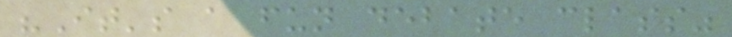"It's a fun debate class"
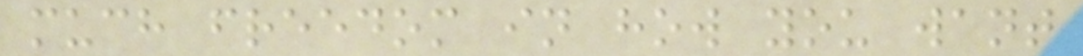much freedom in how you want
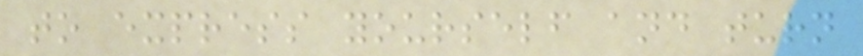to express yourself and turn
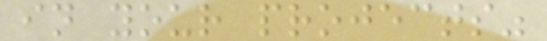in your projects"
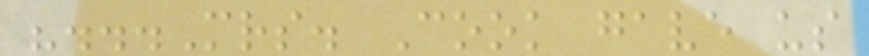"...Mrs. Cook gave us
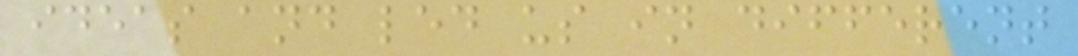ideas and led us in different
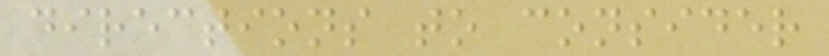directions to consider
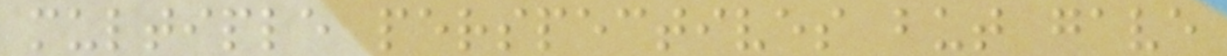multiple perspectives but gave
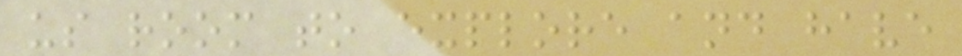us room to explore and have
